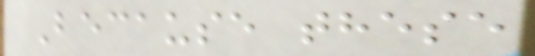Because these
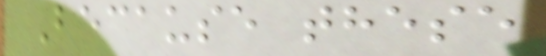Because these
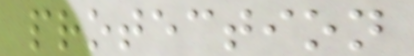protection
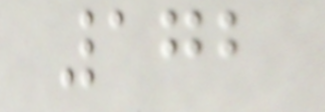172
